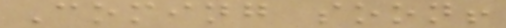Coming soon!
